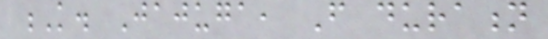K. Jajuga, From duration
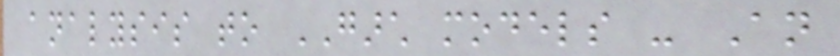analysis to GARCH models - An
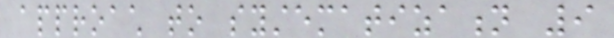approach to systematization 9
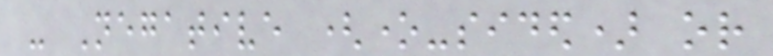- Negative (one-sided) or
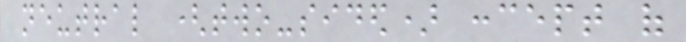neutral (two-sided) concept of
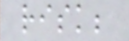risk;
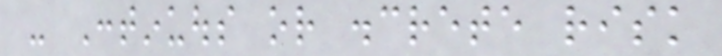- Continuous or discrete risk
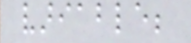variable;
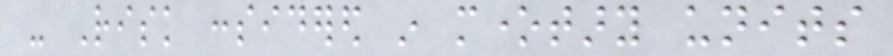- Risk considered in monetary units
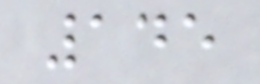145
